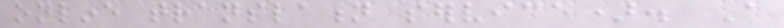online translation service). A
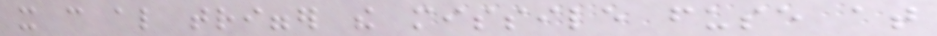it can also trigger the missile fuse at
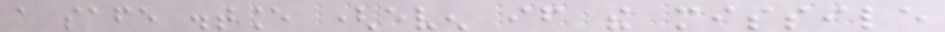a safe distance (even if the missile
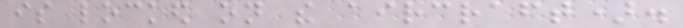is locked on the aircraft).
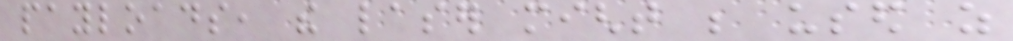payloads, the laser might be used as
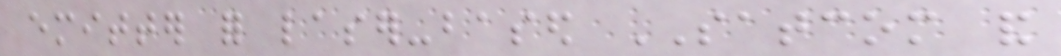emitter for laser-based SATCOM and
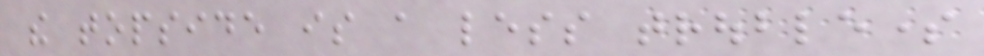the topside is a less troublesome
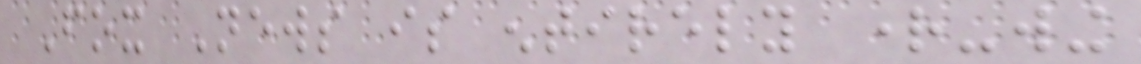Fox News is entirely right-wing
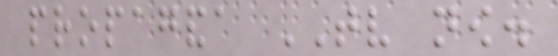propaganda TV now.
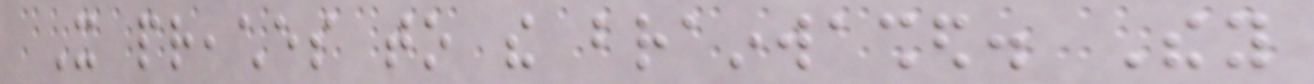It preaches to the brainwashed. They
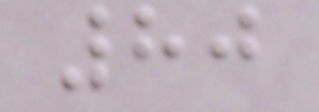80
